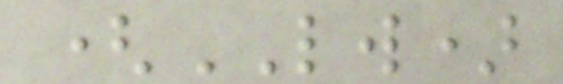(LW)
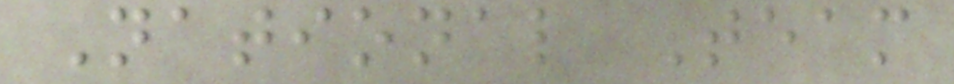National Team
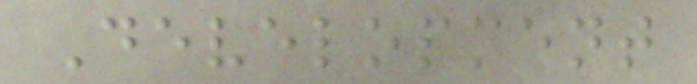Development
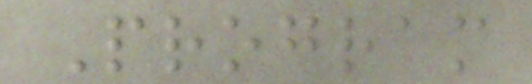Program
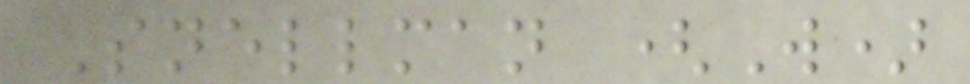Snellman (W)
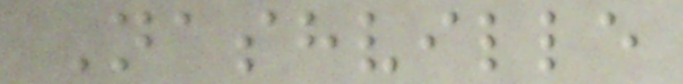Nashville
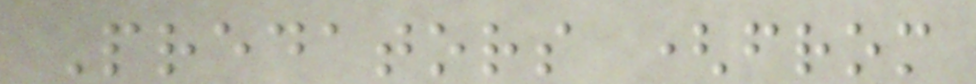Predators (from
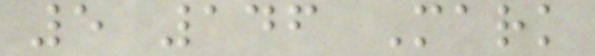5 146 Mark
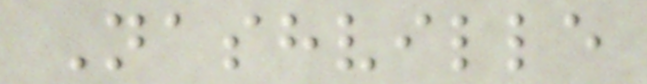Nashville
